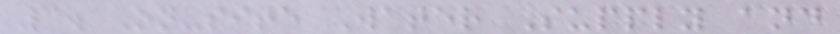3. On-site Water Supply and
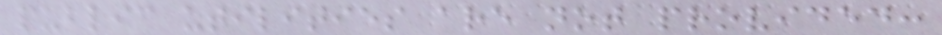public utilities are not provided:
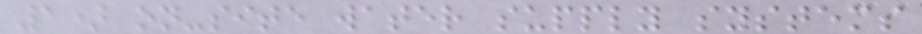1) on-site water supply systems
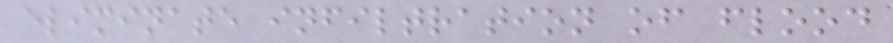eliminate infiltration of flood
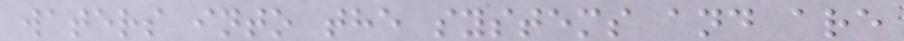waters into the systems and are
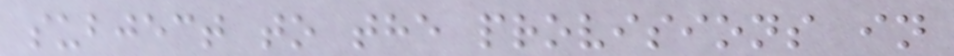subject to the provisions in
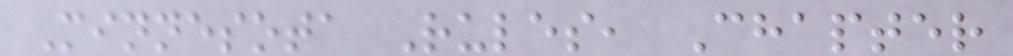Minnesota Rules, Chapter
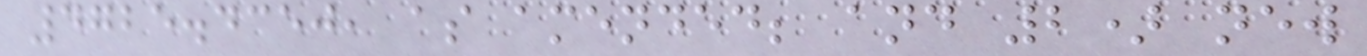4725.4350, as amended; and 2) new
